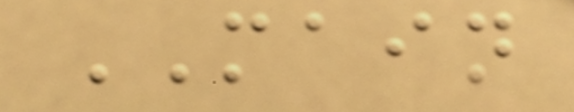MAIN
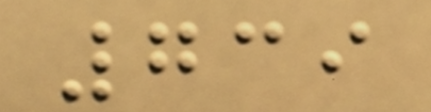739
